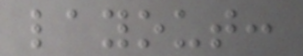layout:
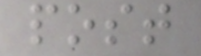post
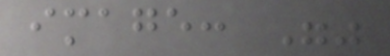image: ""
